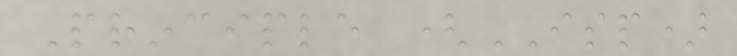Principle (ISP)
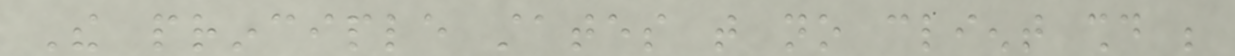The principle states that no client should be
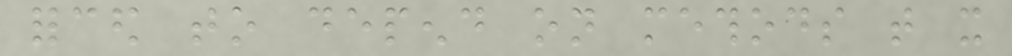forced to depend on methods that it
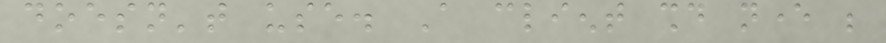doesn't use. A client should never be
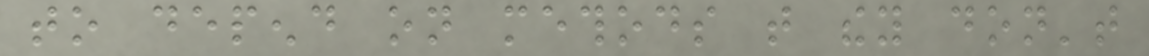to depend on methods that they don't
